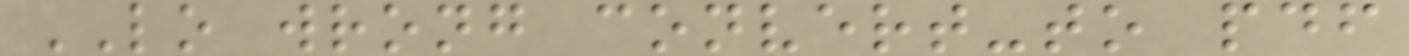LO wrong convert-to pdf
